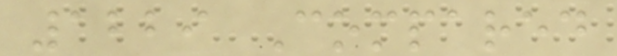1229 Compared
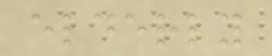elderly
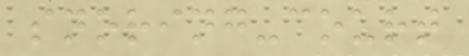snoring-court
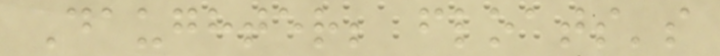Daughter; floats's
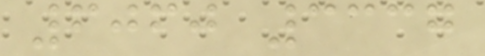6060 3337
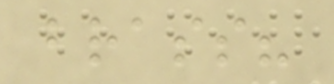brass?
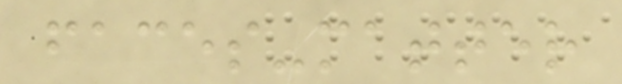faces-matter
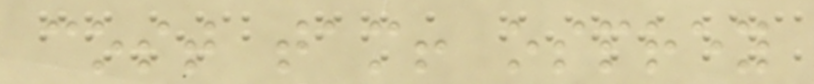cost tam! osprey
